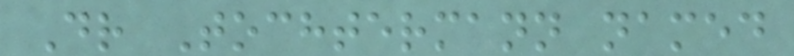Dr Tochtermann named
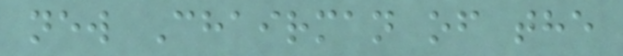new Chairman of the
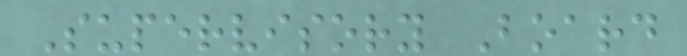Supervisory Board
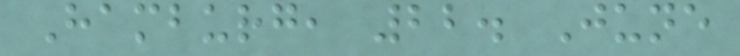Hamburg, 22. June
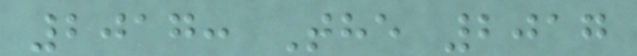2017: The 2017
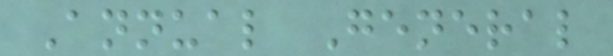Annual General
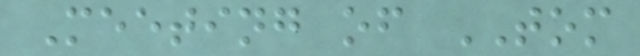Meeting of TOM
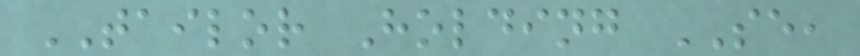TAILOR Holding SE,
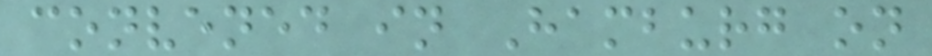convened in Hamburg on
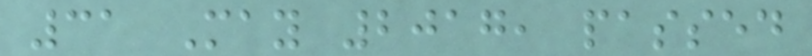31 May 2017, passed
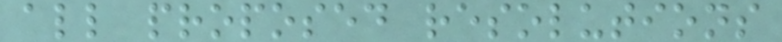all proposed resolutions
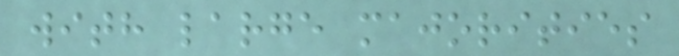with large majorities
